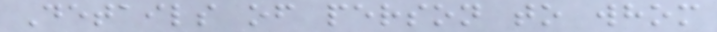Details of person to whom
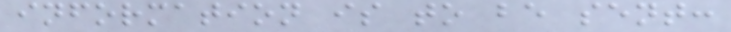information is to be sent:
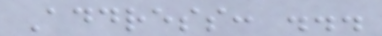Address: ...
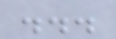...
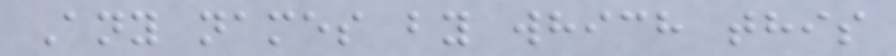Any names by which this
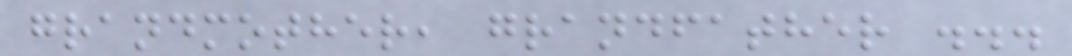grandmother, grandfather ...
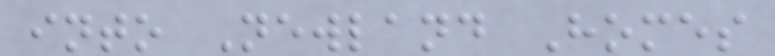into Newland Homes
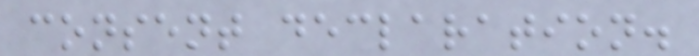consent declaration.
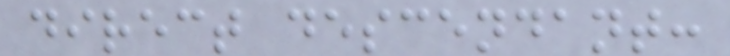direct descendant:
